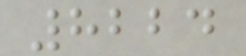8224
